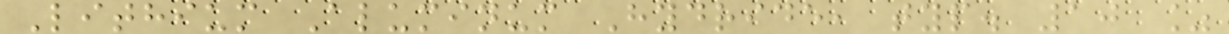Lithium Aluminum Hydride, typ. 10 %
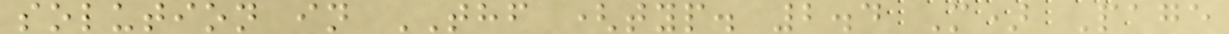solution in THF (typ. 2.4 M) Page
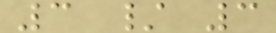3 / 3
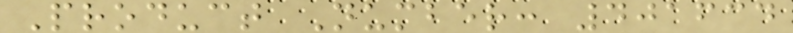Product Number: 401634
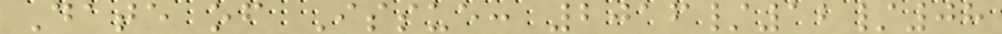Date of Issue: 2016/12/08
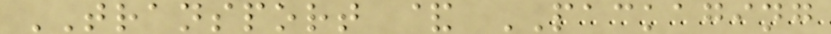TRANSPORT & PACKAGING
